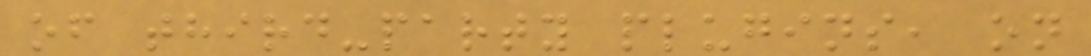of third-party plugins, on
